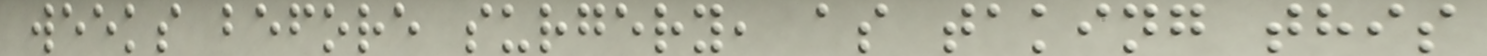weeks before surgery, as taking this
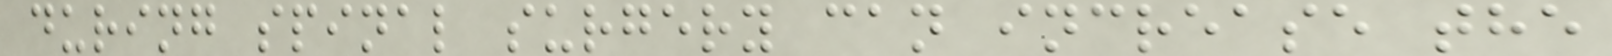during spinal surgery can increase the
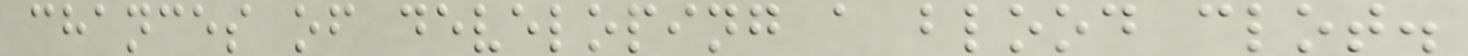chances of developing a blood clot.
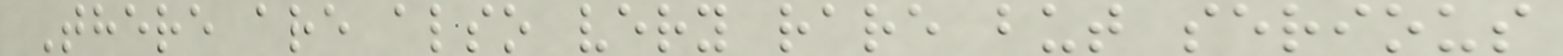There are also very rare but serious
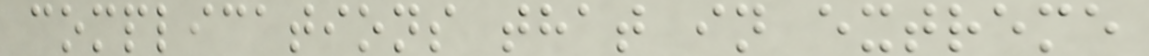complications that in extreme
